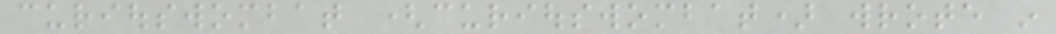curiouswombat (curiouswombat) wrote in
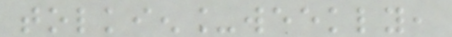tolkien_weekly,
